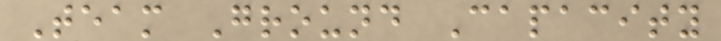Team Ground Capacity
